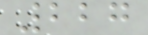227
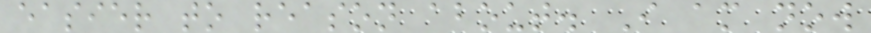easier to reason about. I am now
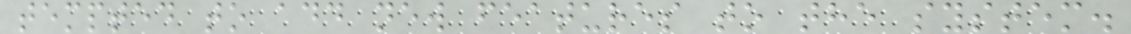tempted to add new features to the system.
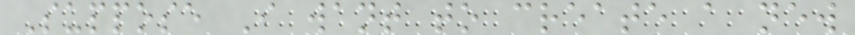Suppose I want to create a new
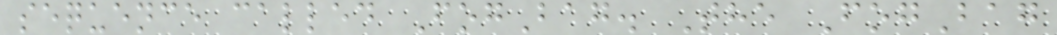sequence called FogBag. The FogBag
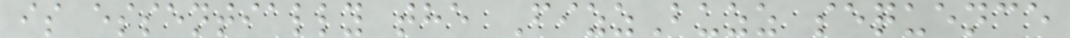is essentially the FizzBuzz sequence
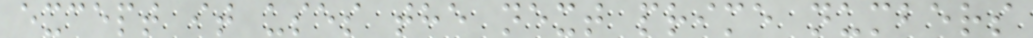except it uses the next prime numbers
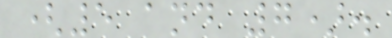(5 and 7).
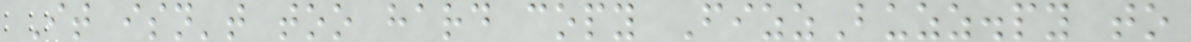It isn't too hard copy FizzBuzz.py to
